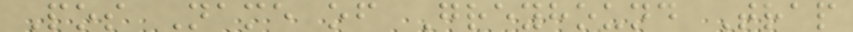Pos Name of Greyhound Trap
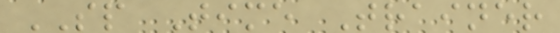SP Time Trainer
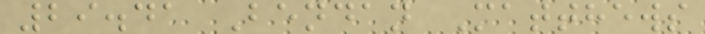29.41 Bendan Matthews
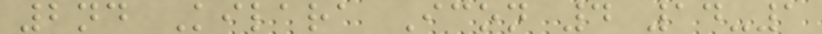2nd Kilara Icon 4 14-1
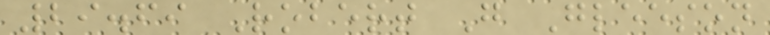29.69 Robert G Gleeson
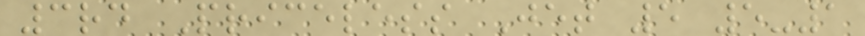3rd Priceless Jet 5 5-1
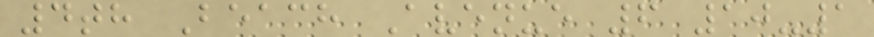4th Beach Avenue 6 10-1
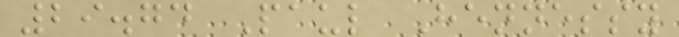29.74 Paul Hennessy
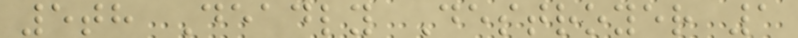5th Deadly Destroyer 1
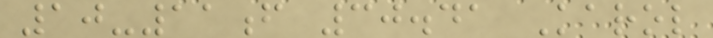10-11f 30.41 Karol
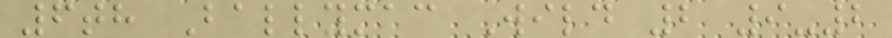6th Ballymac Wild 2 9-2
